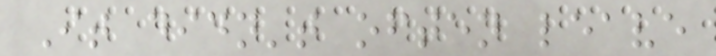It didn't often leave
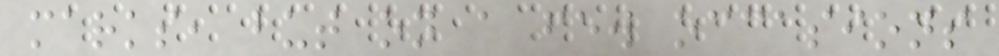marks, but on a few occasions
